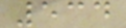534
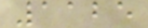1125
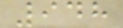948
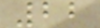22
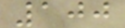100
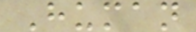Human
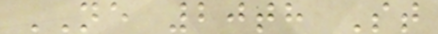NE 20th St
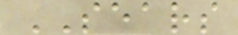SEARS
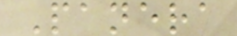Panera
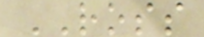ROSS
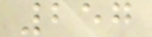257
